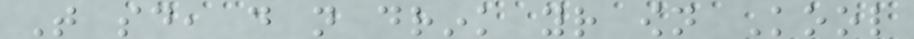That said, do not drink your own Kool
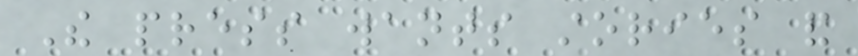The press wants stories and
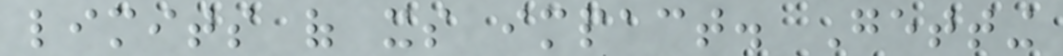limits of its impact. Getting
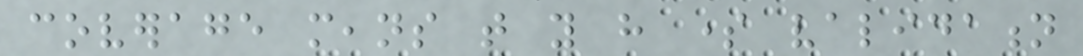coverage means that you have some validation
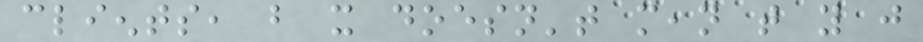clients, but it doesn't mean that you just
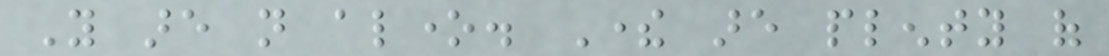You are not alone. There are plenty of
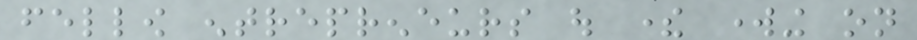fellow entrepreneurs out there working on
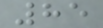85
